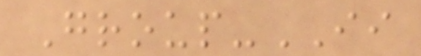Group-II
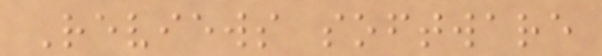Reviews software
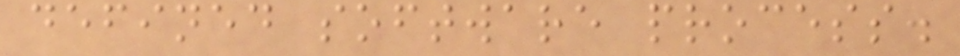defined software process.
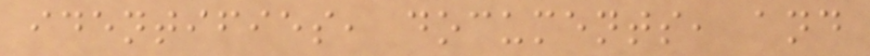identifies, documents, and
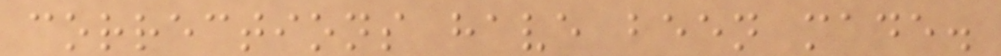corrections have been made.
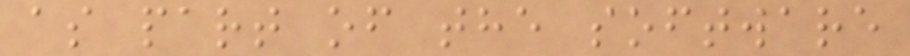as part of the software
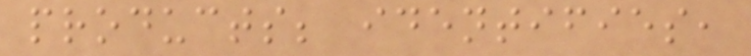products; identifies,
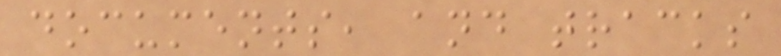documents, and tracks
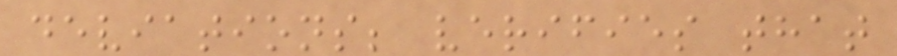deviations; verifies that
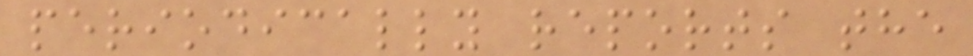periodically reports the
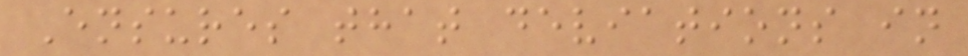Ensures that deviations in
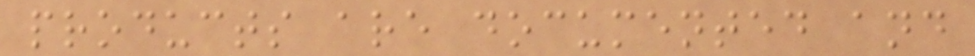products are documented and
